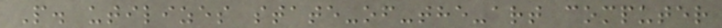P. utilizes state-of-the-art computer
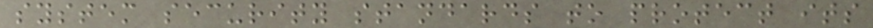system security standards to protect its
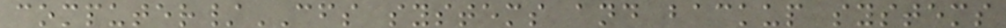computer/CFS systems and backup systems
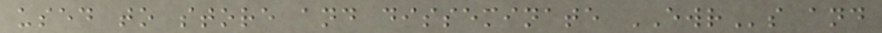used to store and disseminate EWRs and
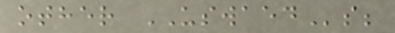other USWAEDs;
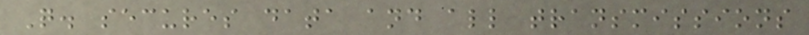Q. secures data and all transmissions
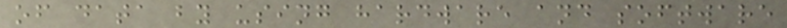of data by using hardware and software
